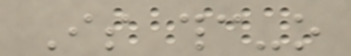Is thc-o
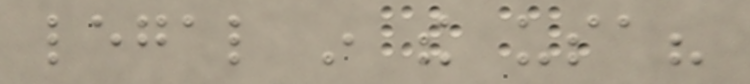legal in the usa?
